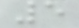5
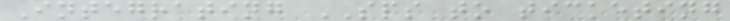Integrating SPS to ticketing
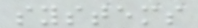systems
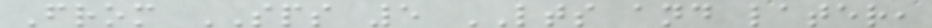From SPS 5 LTS and later,
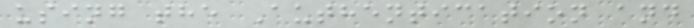using the Authentication and
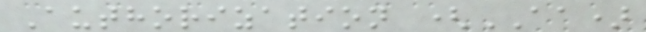Authorization (AA)
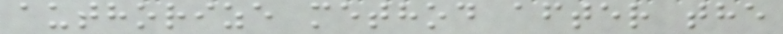authorize method after the
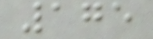175
